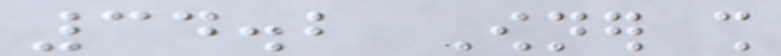34.2 Owner shall
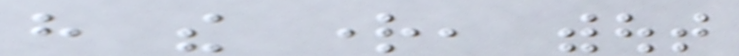have the right, without
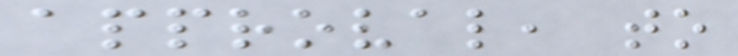approval, to
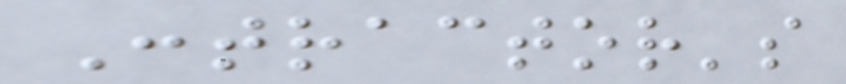Contractor's
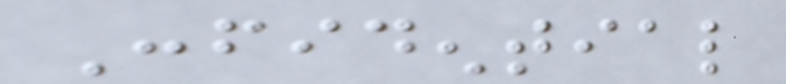Confidential
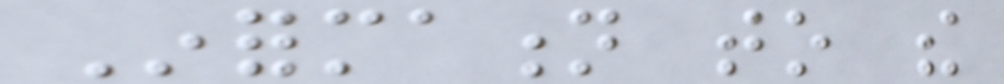Information to the
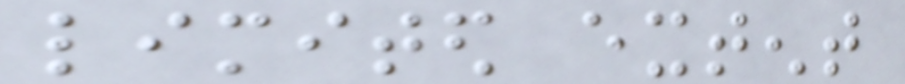limited extent
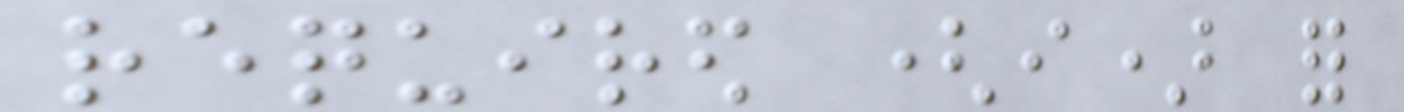required (i) for
